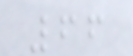66
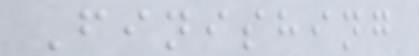Finishing
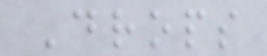Drops
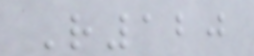R120
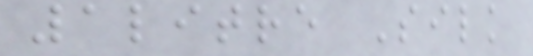1litre Silk
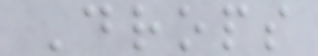Drops
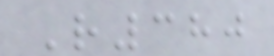R380
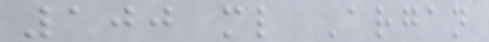100 ml Argan
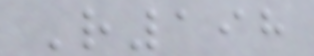R198
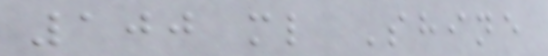100 ml Shine
